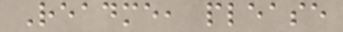Readme, please
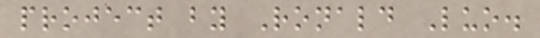project by Ronald Luo.
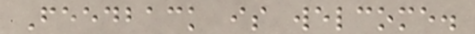Feedback is welcome.
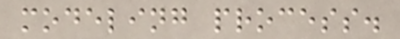modeling process.
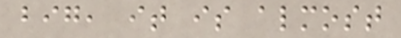big, it is almost
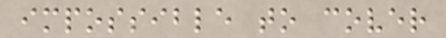impossible to cover
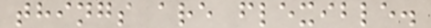things are flexible.
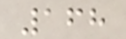168
